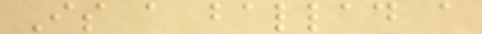Is a ballad a
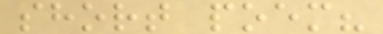short poem?
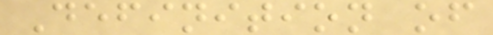Definition of
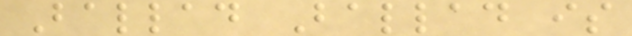Ballad Ballad is
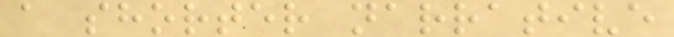a shorter narrative
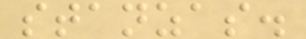stanzas.
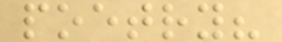poetry?
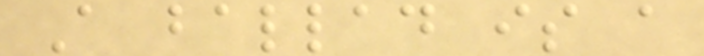A ballad is a
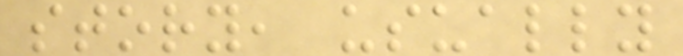story, usually
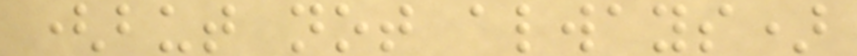(but not always)
